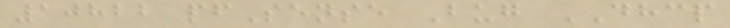10822 pfSense Bug DHCP
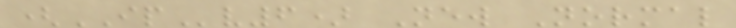(IPv6) New Normal
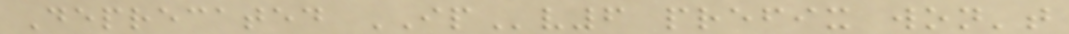Deprecated IPv6 prefix won't
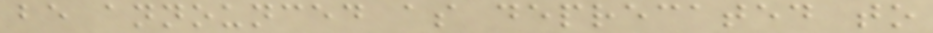be announced as deprecated to
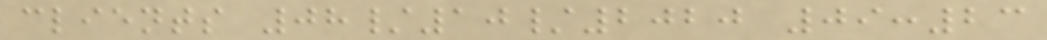clients 08/10/2020 09:23
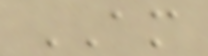AM
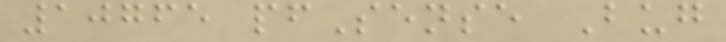10765 pfSense Bug
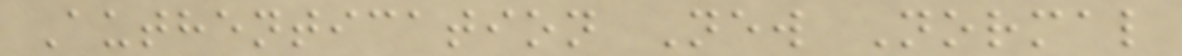Authentication New Normal
